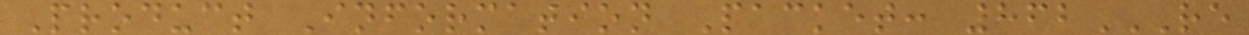Product Information Packet: 862RE
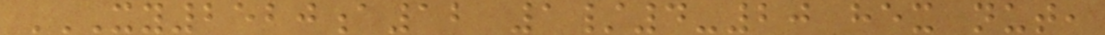XY2520A12 1/4-20 HEX NUT,
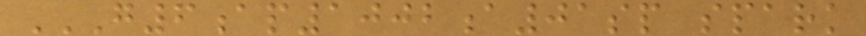G6AP1002A01SP SPARK
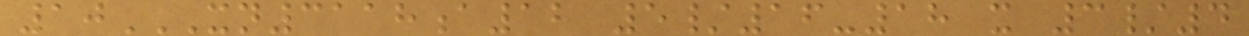10XN3118A12 5/16-18 X 3/4
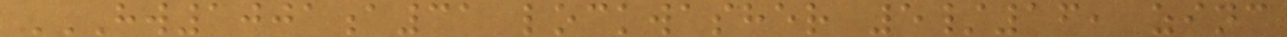HW1001A31 LOCKWASHER 5/16, ZINC
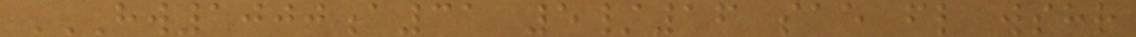HW1000A31 5/16 SAE FL WSHR
